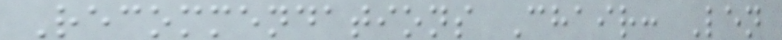Recommendations Chair: Len
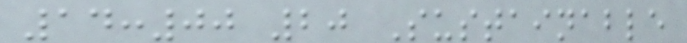14:00 20 Sustainable
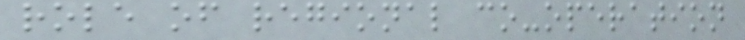role of regional co-operation
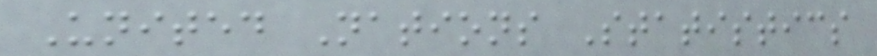United Nations Statistics
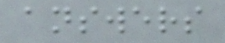answers
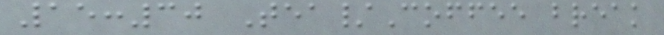15:30 Tea/Coffee break
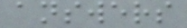answers
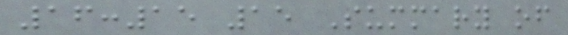16:15 15 Summary of
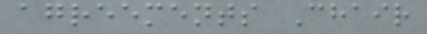agreements Chair
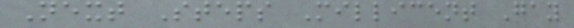Next Steps Millicent Gay
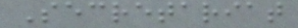Secretariat
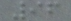96
